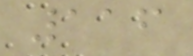116
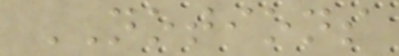NOTIONS
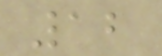12
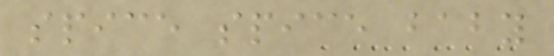spice spice baby
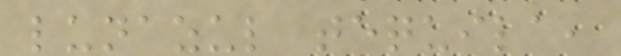lunazul tequila,
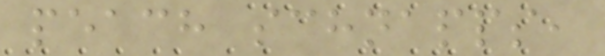peach schnapps,
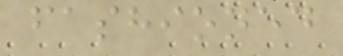fashioned
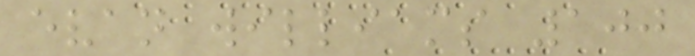evan williams 100
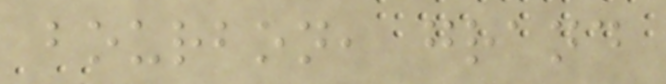bourbon, grand
